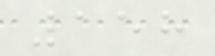158
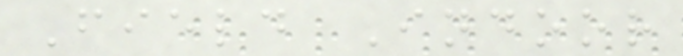Field Indoor
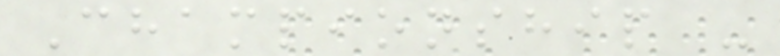Championship -
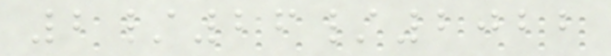2/26/2022
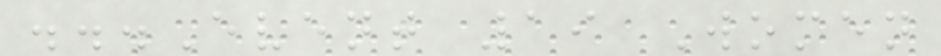...Event 19 Women
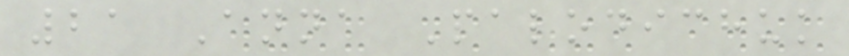21 Anna Palodichuk
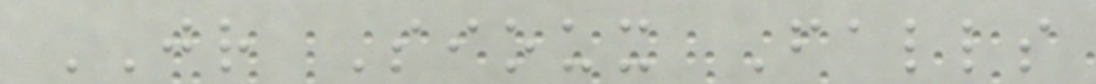JR Sioux Falls
